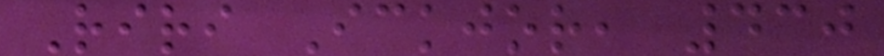Riri Ickjor, 430
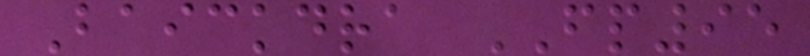Baickdra FP95
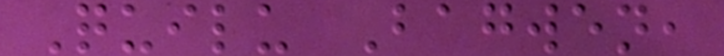Quilu Bagwen,
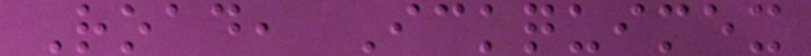Road, Ickquimex
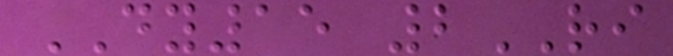DY15 2RI
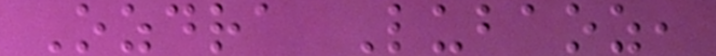Ozdra Lubaoz,
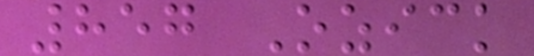857 Ozick
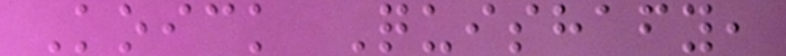Koick Quishafy,
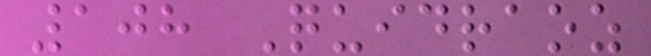108 Quidraoz
